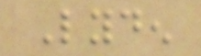Lyden
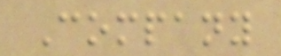Company
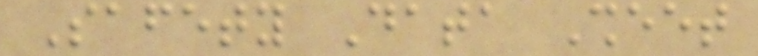Safety Data Sheet
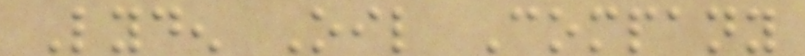Lyden Oil Company
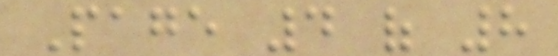Page 4 of 8
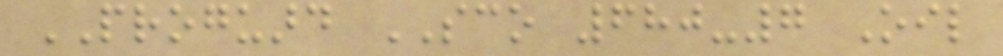PROGUARD SCO 680-7 Oil
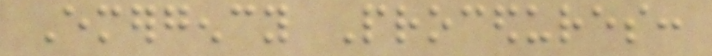Emergency Procedures:
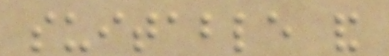suitable and
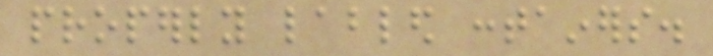properly labled containers.
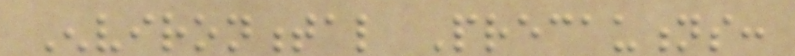Environmental Precautions:
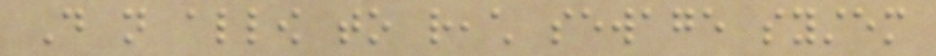Do not allow to reach sewage system
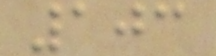103
